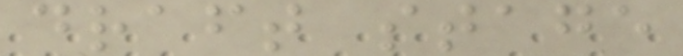draft stage
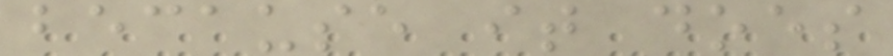because it does
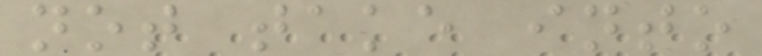not take into
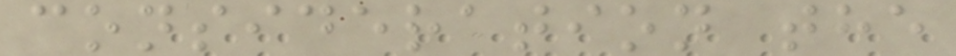consideration the
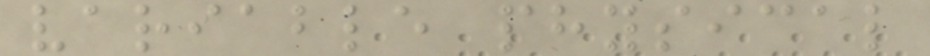variable physical
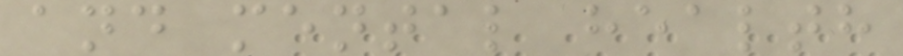and mental health
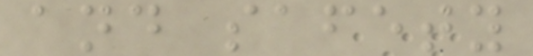and safety
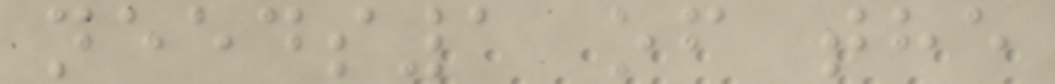needs1 of the
